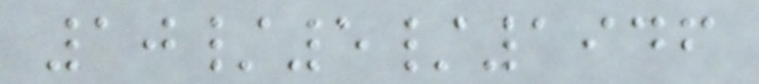10/5/1946
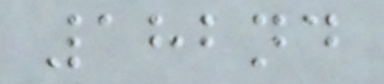182nd
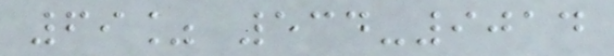69% 534-9014
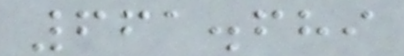661.689
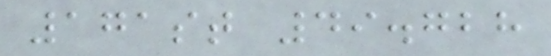171st 49.728
